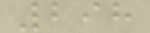298
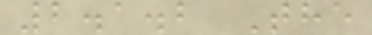2.1.2 The
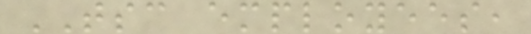TSC employees,
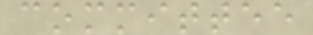committee
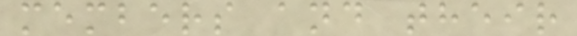members and their
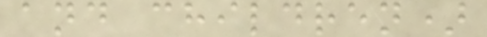and children)
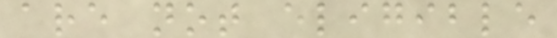are not eligible
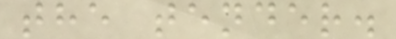the tender.
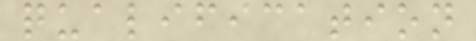qualification
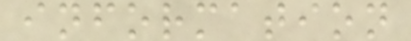information
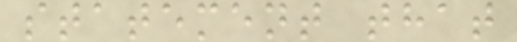statement that
